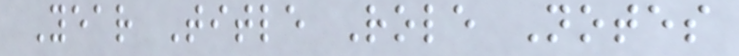Year Title Role Notes
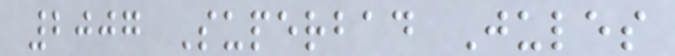2007 Superbad Jules
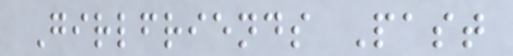Girlfriends Past
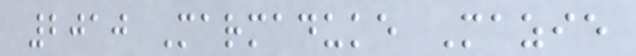2010 Marmaduke Mazie
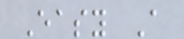Easy A
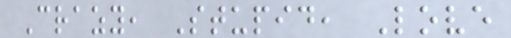Crazy, Stupid, Love
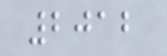2012
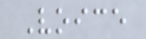Voice
